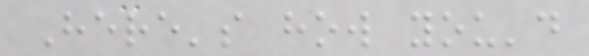Here's how you'd
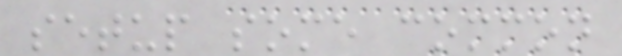setup some common
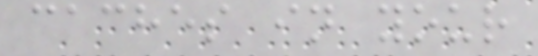caches in your
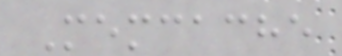Memcache
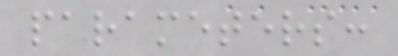parameters:
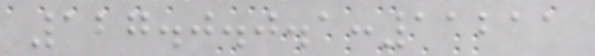127.0.0.1:11211
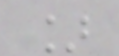]
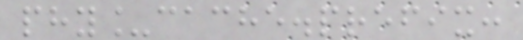phy_cache.prefix:
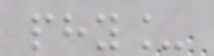phy_
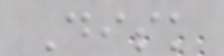Disk
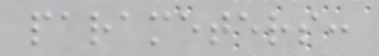parameters:
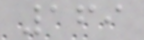169
